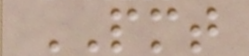PMT
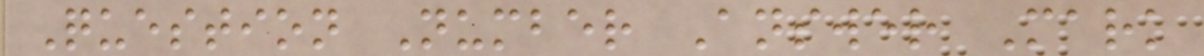Question Number Answer Mark
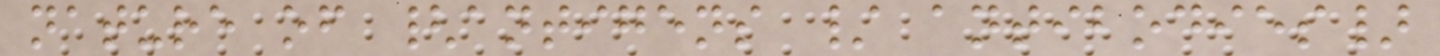nature of {antigens / antibodies}
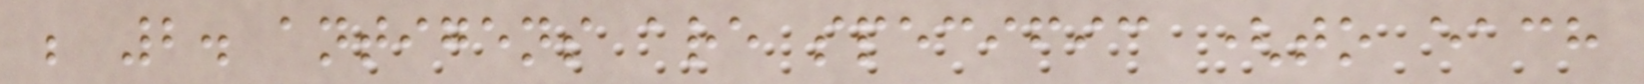; 2. antigens are specific (to each
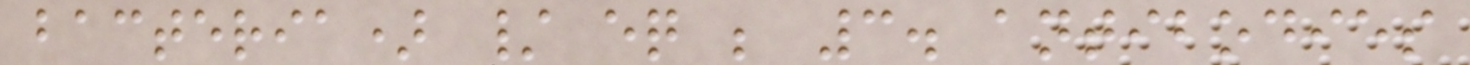bacteria) / eq ; 3. antibodies
